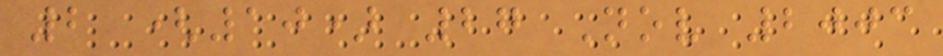2 (10) 27 Nov 2003
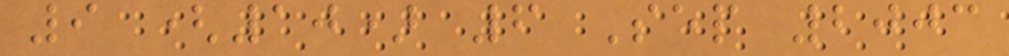9 (10) 6 Sep 2003
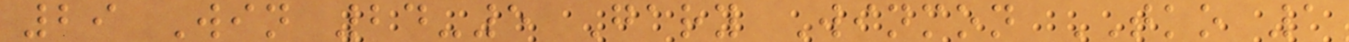29 Win 24-5 Gary Winmon TKO 1
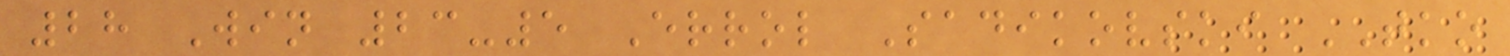28 Win 23-5 Errol Sadikovski TKO
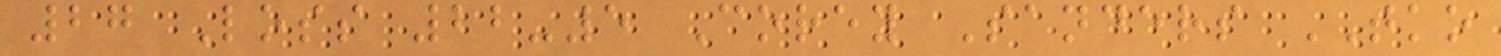27 Loss 22-5 Corey Sanders TKO
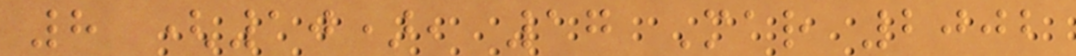8 (10), 17 Mar 2002
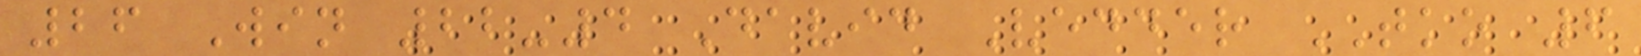26 Win 22-4 David Vedder TKO 6
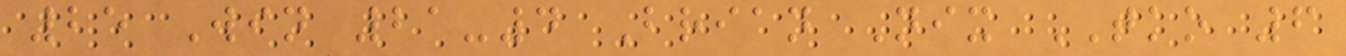25 Win 21-4 Brian Nix TKO 6
